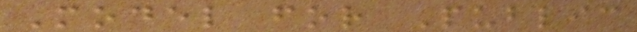Model for Public
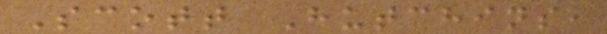Scott Hutchins,
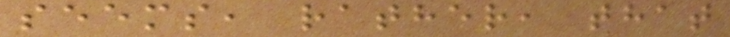seems, rather, that
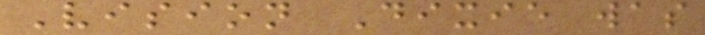Vision Dixie was
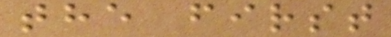the first
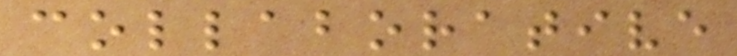collaborative
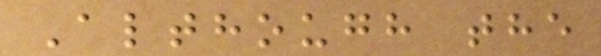Although the
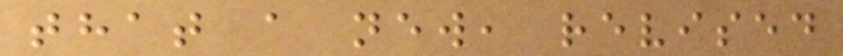that a new, revised
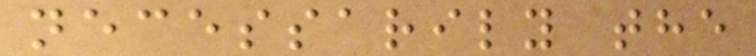necessarily the
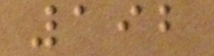192
